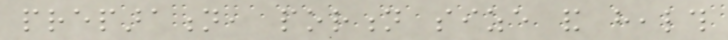preparation, portion size and health
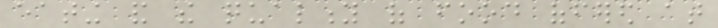eating and the quality of food offered at
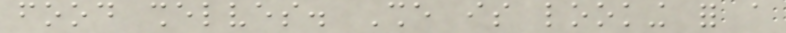food shelves. She is looking for a
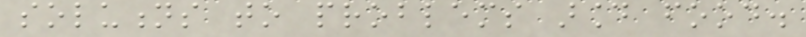solutions to problems around food.
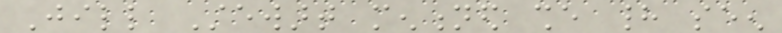Jill Stewart mentioned she had seen
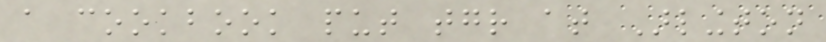a cookbook put together at Arlington
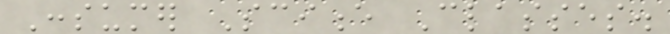Consumer Science Classes.
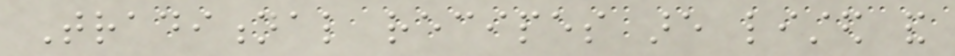Traditional recipes are listed and
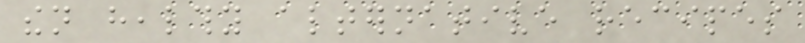then healthy alternative recipes
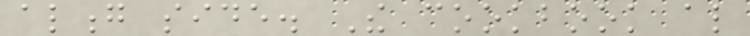along side. The cookbook also
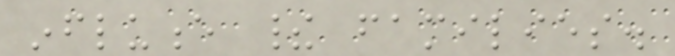influence their families.
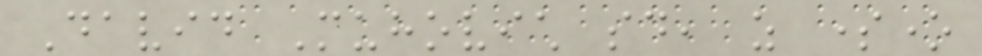David Muhovich said, as someone
